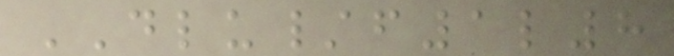DLU/f1l8
